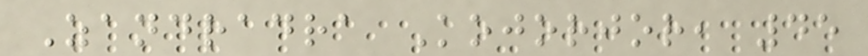Zandradra Kojorjor, 45
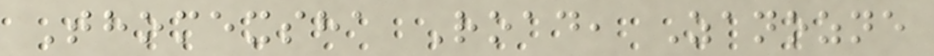Thomexsha Road, Zanozne
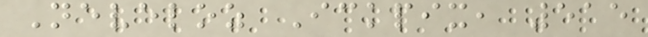Neveloz Ickpix, 515
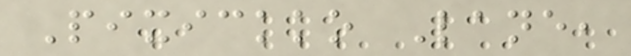Pixickko Lane,
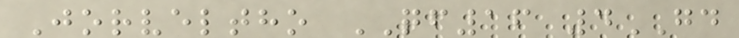Jorveltho QF16 4GD
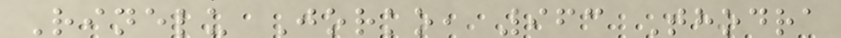Rinelu Jorko, 963 Thodra
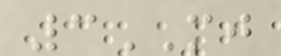3MJ
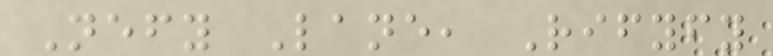Nefy Lane, Rifyfy
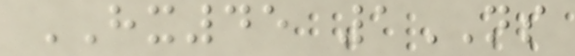HX45 1NS
